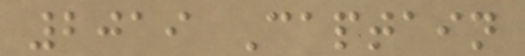2019 Captain
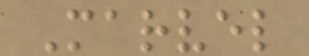Marvel
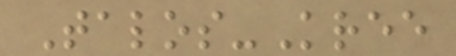Talos-Kree
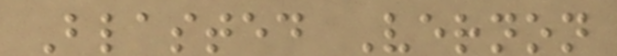Blasted Vernon
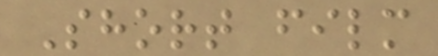Short film
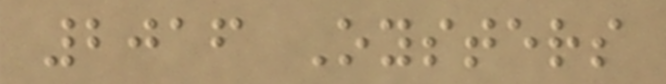2016 Oysters
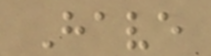Have
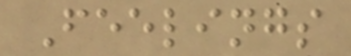Feelings
